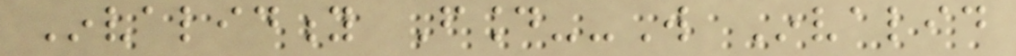Invalidity Found--Will Invalid
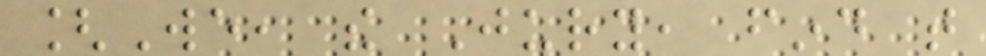[We, the Jury, find that
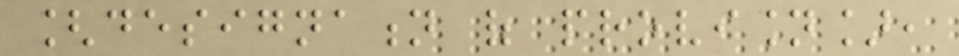[designation of provision],
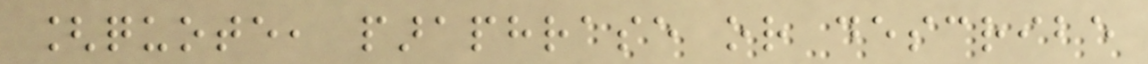[quote, paraphrase or describe
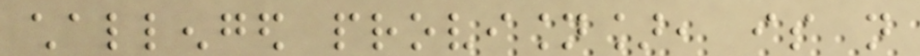challenged provision], is not
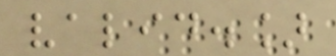valid.]
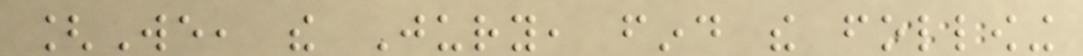[We, the Jury, find the following
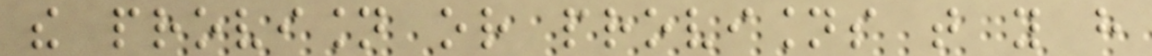the provision or provisions that you have
